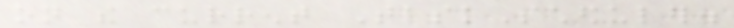on the current TaskScheduler.
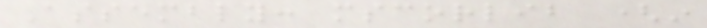Assembly: mscorlib (in
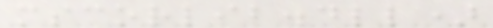mscorlib.dll)
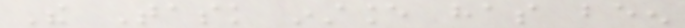The Task instance has been
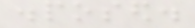disposed.
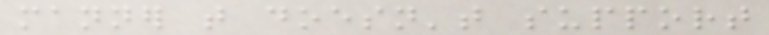manner that doesn't support
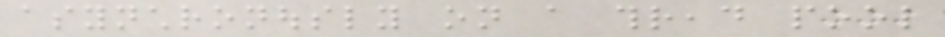asynchronously on a thread pool
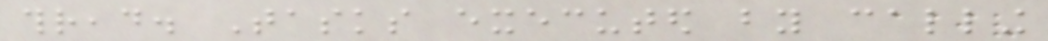thread. Tasks executed by calling
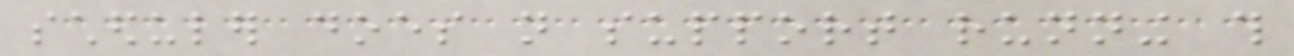scheduler does not support running this
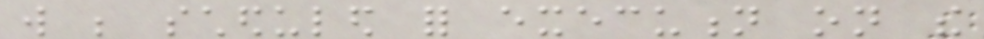will be scheduled for execution on the
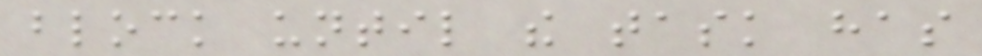block until the task has
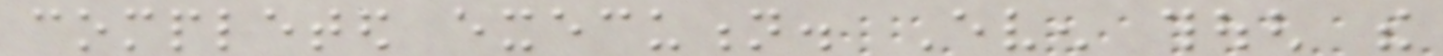completed execution. Even though the
